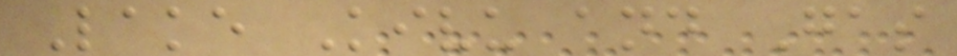Lake Kivu and Gas
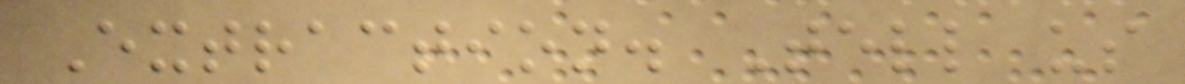Extraction. Tell us
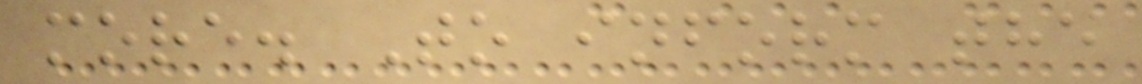more. To inform the
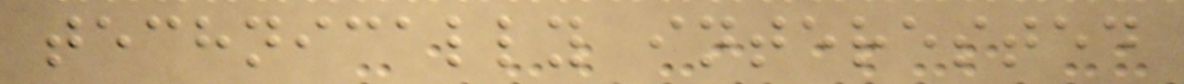technically interested
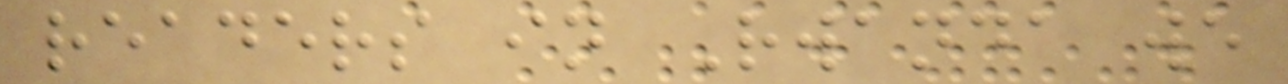readers in Rwanda we
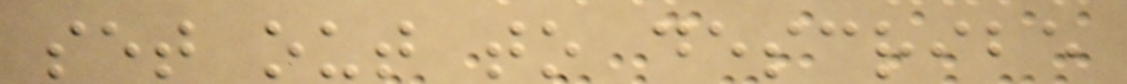set out to describe
